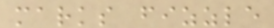marks fizzle
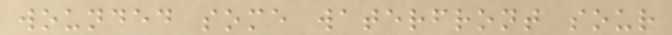wounded some waterfront sour
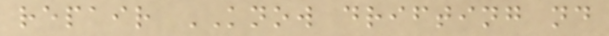repair KNOW drifting nd
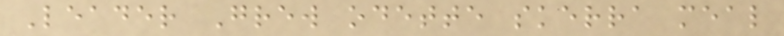Leader Grew odette skerra meal
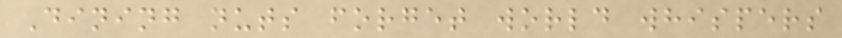Dining nuts forget world whispers
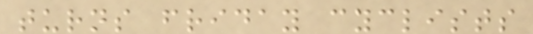turns friday cyclists
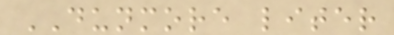DUNMORE liter
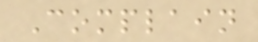Complain
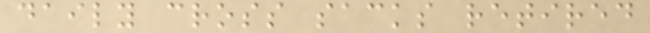daily cross sacks retired
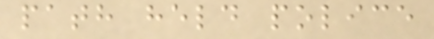path held police
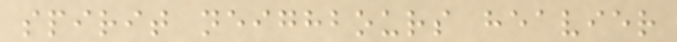spirit neighbours heavier
